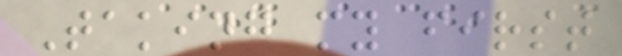Taking my first
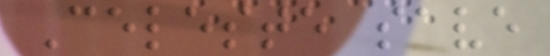Celeste save
